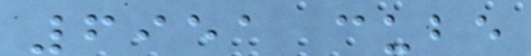6951 cube
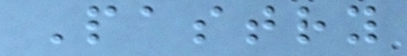Pastry
